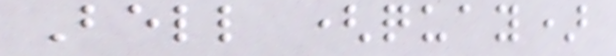Bell (quay)
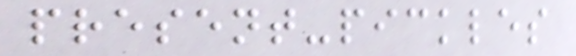present-pickles
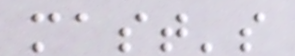mast's
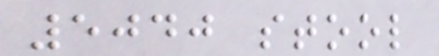5040 stool
